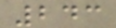243
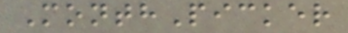MonthPicker
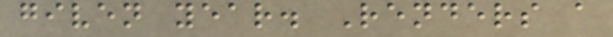given year. Renders a
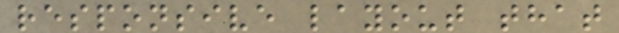responsive layout that
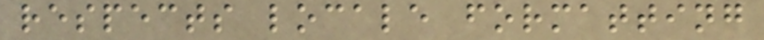respects locale formatting
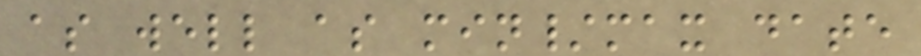as well as min/max date
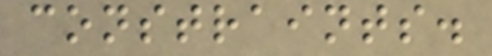constraints.
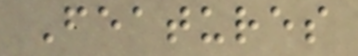Features
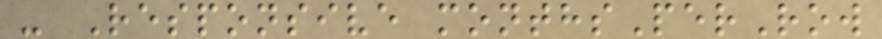- Responsive monthsPerRow
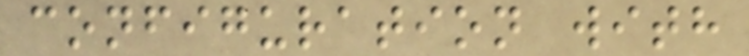configuration with
